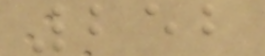252
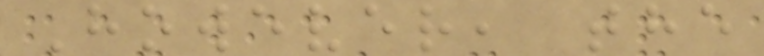However, the
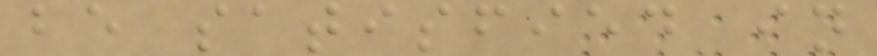be satisfied in
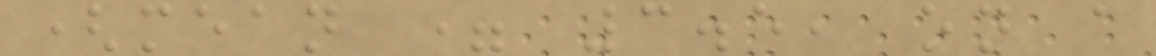(mean = 3.5, on a
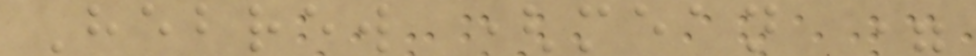Hebrew (mean =
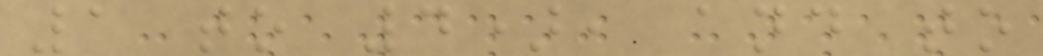1 to 4), and to
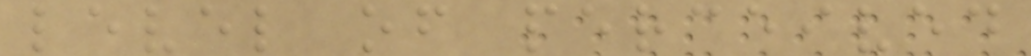level of perceived
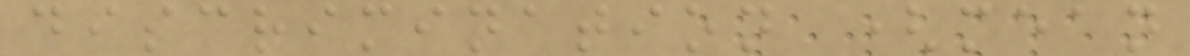discrimination (mean
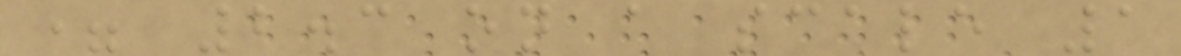= 2.3 on a scale 1
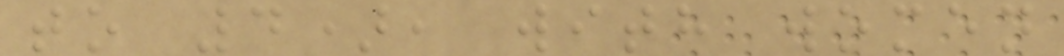to 4), with women
